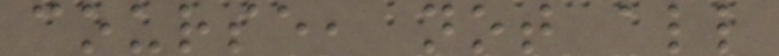course, not all
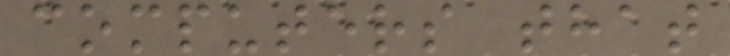computers that
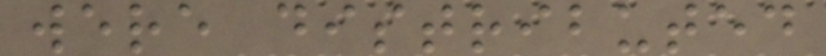were distributed
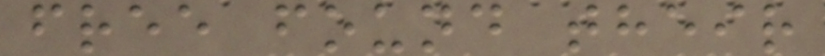free found their
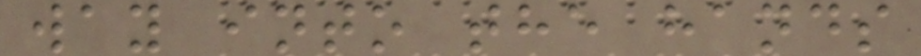way into the hands
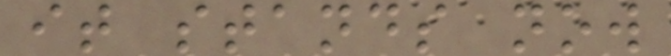it stands now
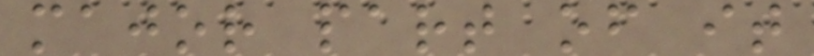major part of it
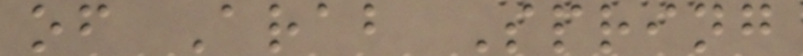of Arab Spring
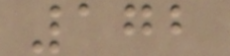172
